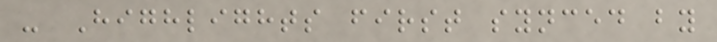- Highlights first synced by
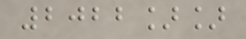2022]]
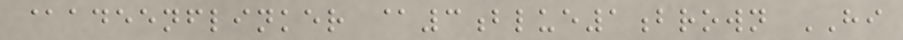@adeenflinker @3blue1brown HI
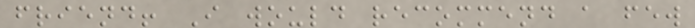friend! I would recommend a few
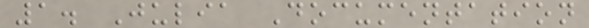1. Julia Documentation
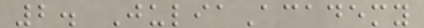2. JuliaAcademy
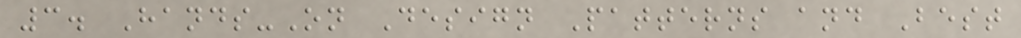3. Hands-On Design Patterns and Best
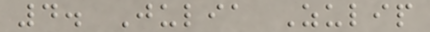4. Julia Zulip
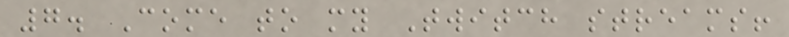7. Come to my Twitch streams!
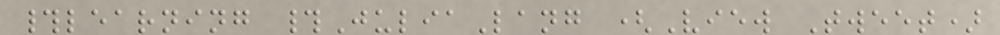#learning #JuliaLang (View Tweet)
